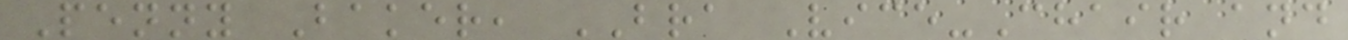Penny Baker, BRA Vice-Chair and
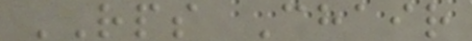RPS Chair
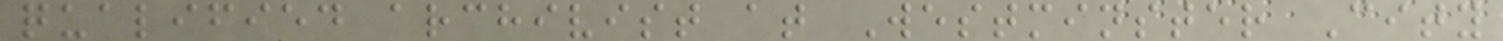qualified archivist at Westminster City
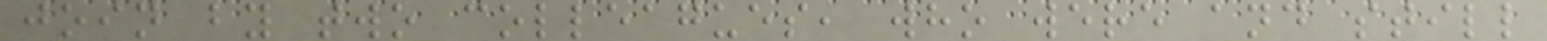join by two colleagues, who were and still
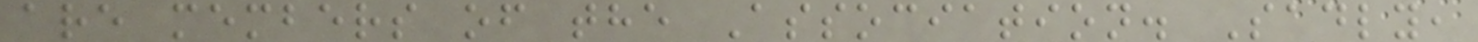are members of the Association. Sadly,
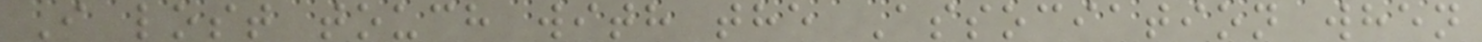I lost touch with the Association when
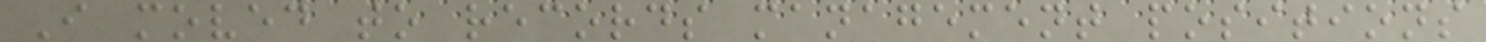I moved to records management positions
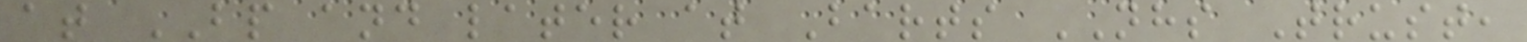at BP and later at Barts NHS Trust,
